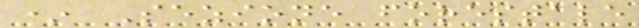* Sezione forestale
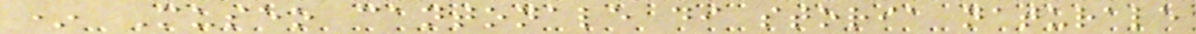* Museo cantonale di storia naturale
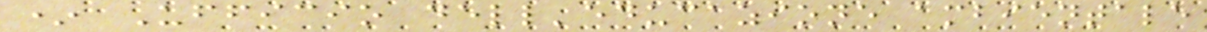* Ufficio dell'educazione ambientale
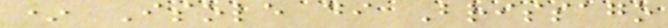* Isole di Brissago
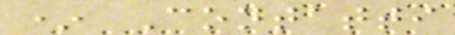* Contatti
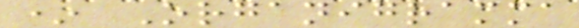* Organigramma
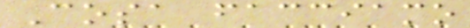Cosa facciamo
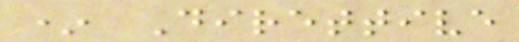* Direttive
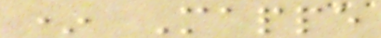* Mappe
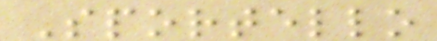Sportello
